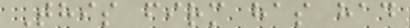This firm has had
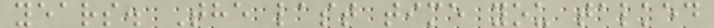years. The last time you talked
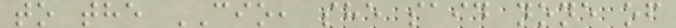to the CIO, she said none of
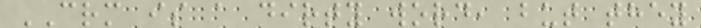CRM is a dirty word, but they
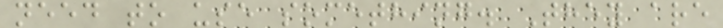need to use something. They are
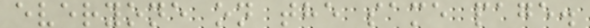everyone on the same page.
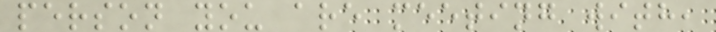person you are meeting with,
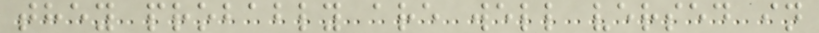they probably are well versed in
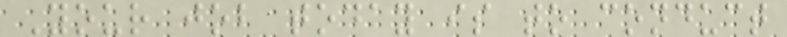Your job today is to conduct
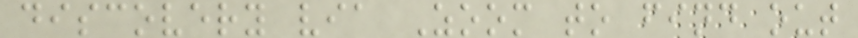discovery via Zoom to find out
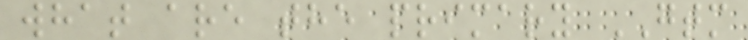what are the primary GTM
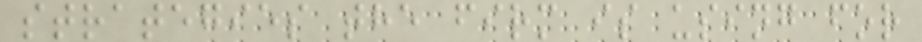strategies the firm is using for
